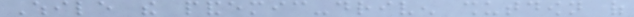While the pandemic-driven shutdown of
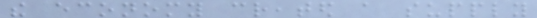the economy created a supply
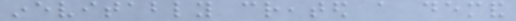inevitably created a demand
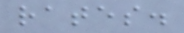rates.
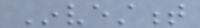Investment
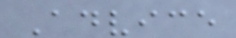Advice
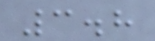3.8
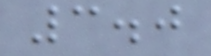3.0
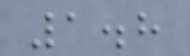1.8
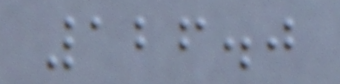126.0
